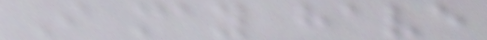I may have
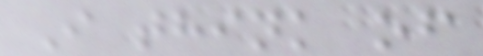I think of
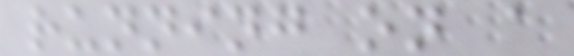running on a
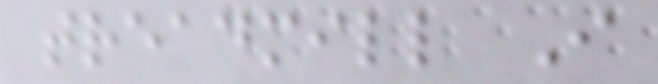treadmill I
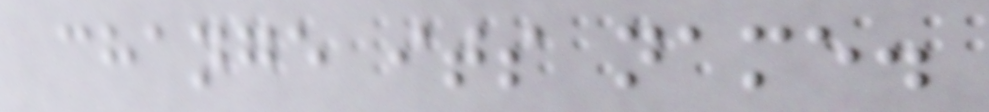change its name.
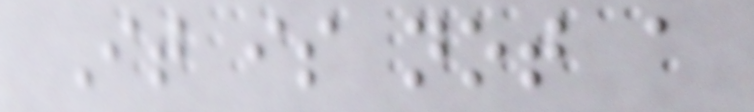It is not a
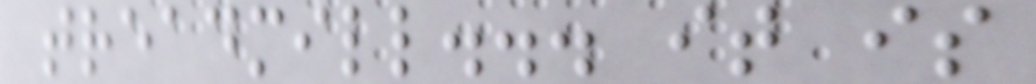treadmill... it is
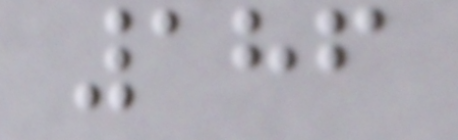186
